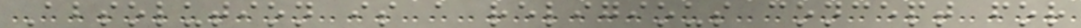Absolution is a religious concept for
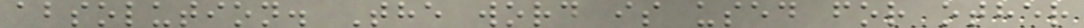absolution. The word is used for other
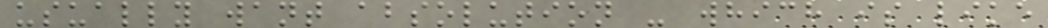usually want absolution - which is like
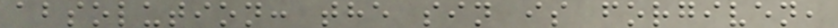absolution: the sin is forgiven,
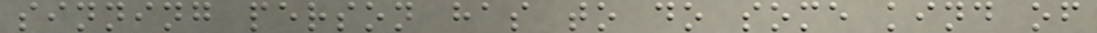sinning person has to do some kind of
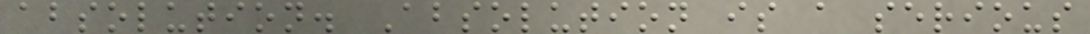absolution. Absolution is a serious
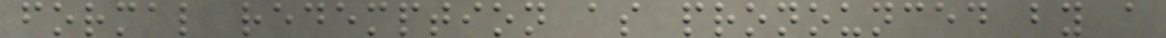formal redemption as pronounced by a
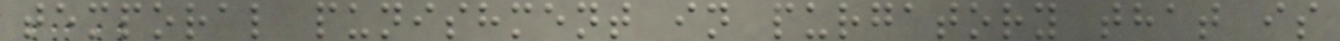temporal punishment in purgatory that is
